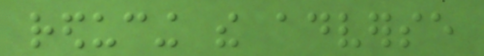reducing the adverse
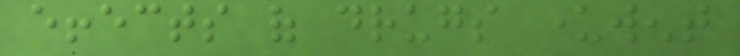effects of drugs underwent
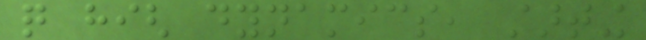quite high dynamics, starting
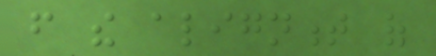from the alignment of
